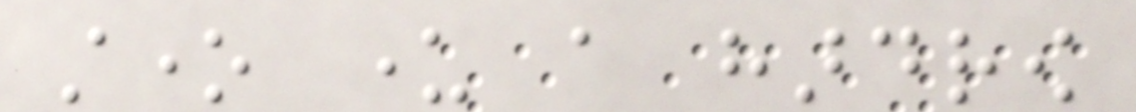stone under a hardrow
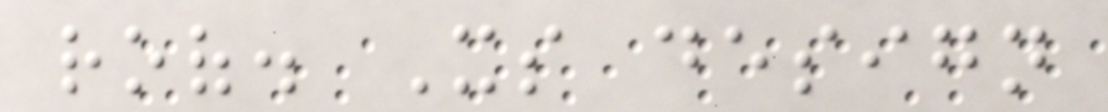roof. Its design
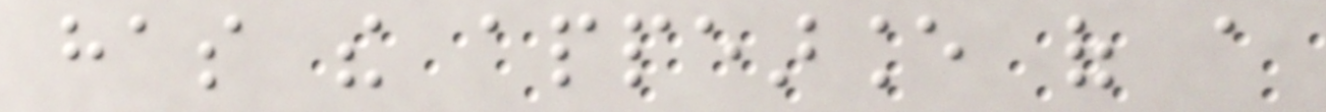has the appearance of a
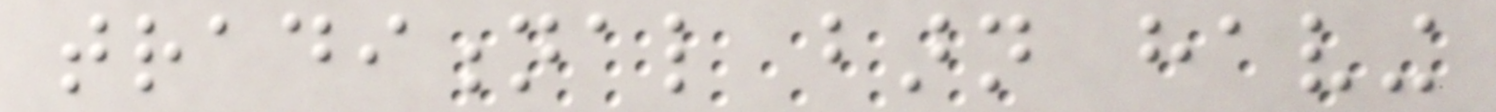traditional barn having
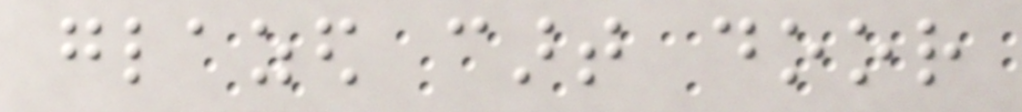glazed cart door
